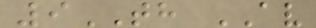9TH AV
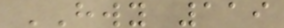HWY 119
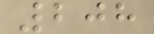208
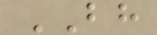BH
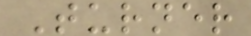Turner
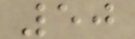50
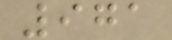971
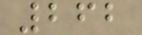262
